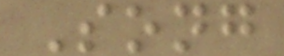Song
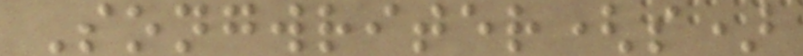Songwriter(s)
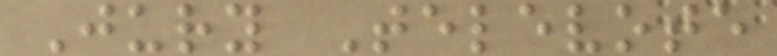Jury Televote
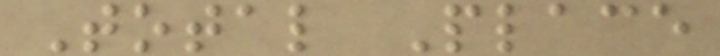Total Place
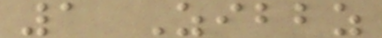1 Zibbz
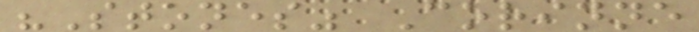"Stones" Corinne
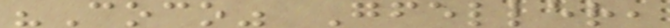"Coco" Gfeller,
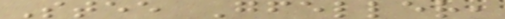Stee Gfeller,
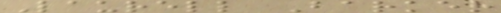Laurell Barker
